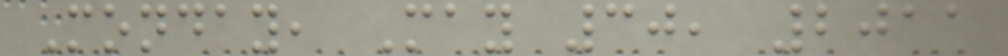Monday, May 30, 2011
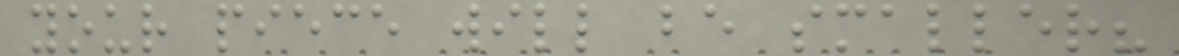your piece will be smaller?
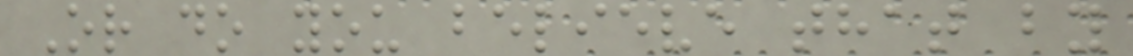Or do you believe that by
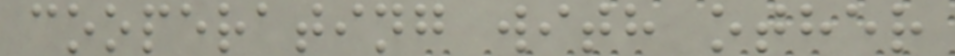cooperating with other
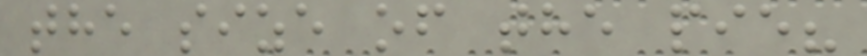the size of the pie?
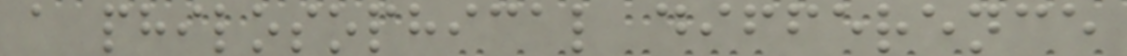a philosophical difference
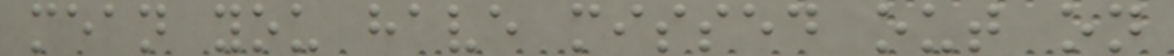mean you have missed out on
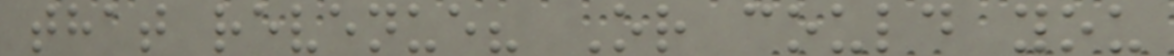that revenue? Or could you
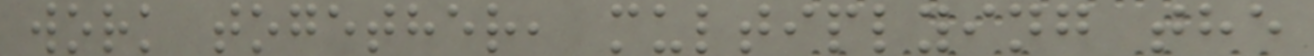work together, multiplying the
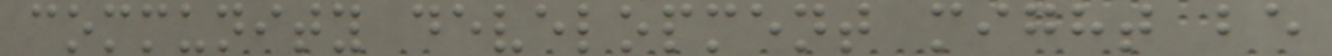community development might be
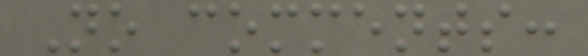No comments:
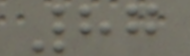87
